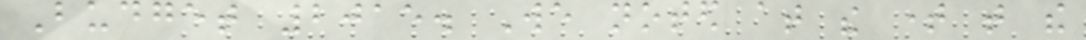Budget 2015. We noted at the time that the
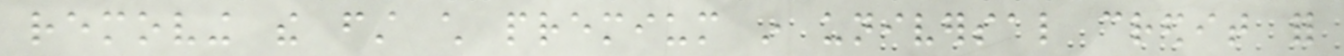removing the first child premium in universal credit for
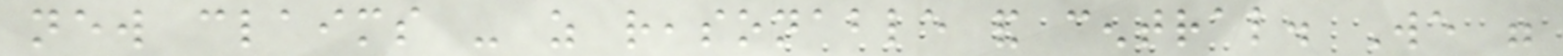new claims - as reasonable and central. We were
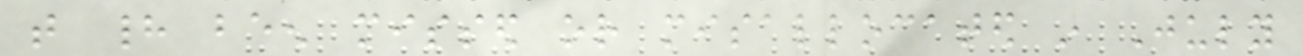that had been missed or misallocated in July
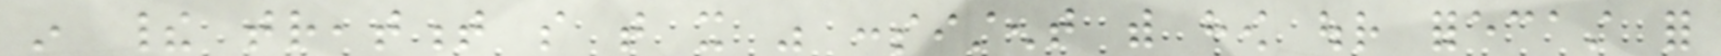in their treatment so that it was consistent with how our forecast for
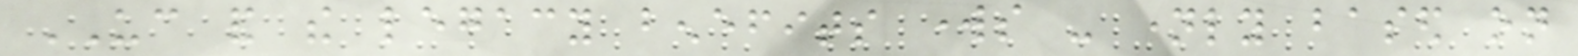UC and the legacy benefits works - namely based on
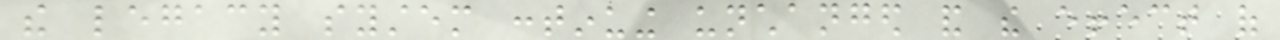the legacy system continuing unchanged and the effect of
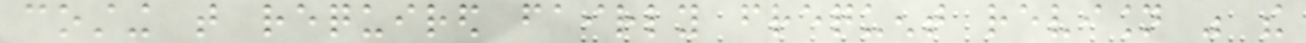costing that required fairly frequent revision was the
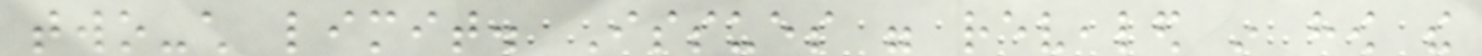two-child limit. Issues were revealed in how the
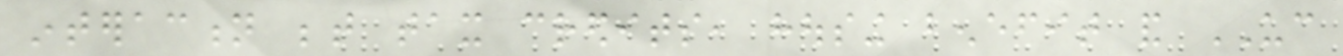interaction between tax credits, housing benefit and UC
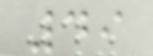49
